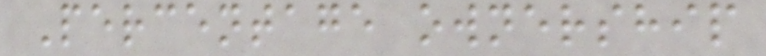Percentage ownership
